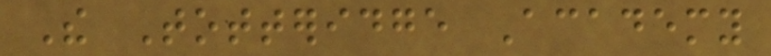The Totteridge Academy
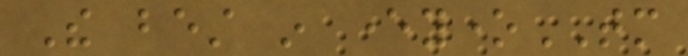The best in everyoneTM
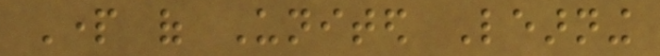Part of United Learning
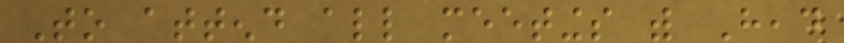To attend all meetings with Head
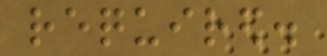required.
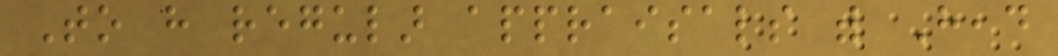To have regular appraisals with Head
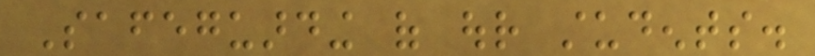Safeguarding of our students.
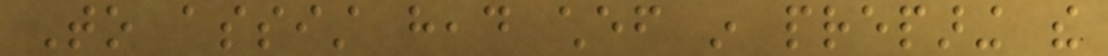To assist head chef in preparing the
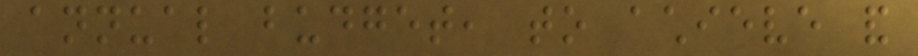annual budget, to achieve and
